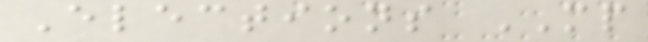Elections MP
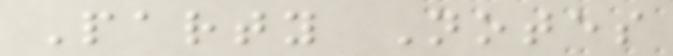Party Notes
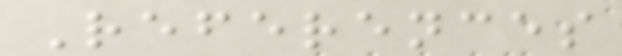References
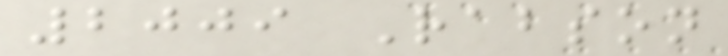2009 Rabson
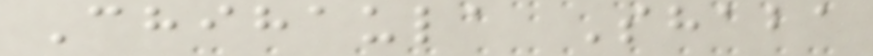Chihaula Shaba
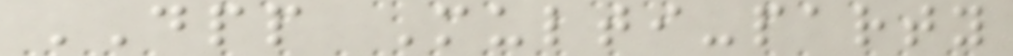DPP Multi-party
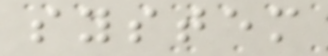system
